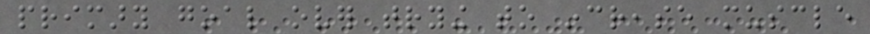primary goal over trying to increase muscle
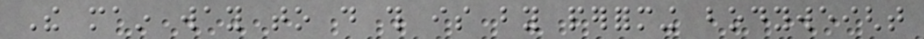The main way to do this is by performing bodyweight
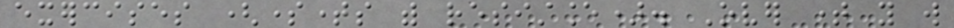exercises (sometimes with resistance). Over time you will
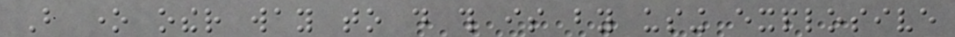But one other way to do this is by using explosive
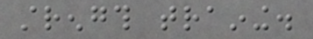strength training.
